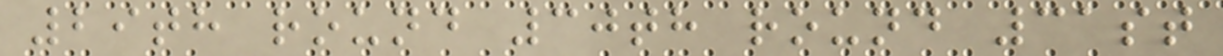29th round 30th round 31st
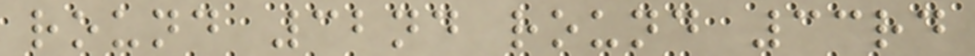round 32nd round 33rd
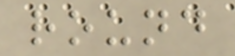round
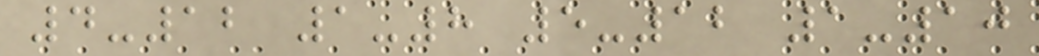4-12 1-8 5-12 1-10
